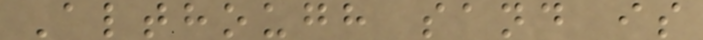Although sand is
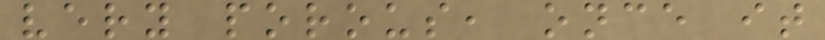very porous, once it
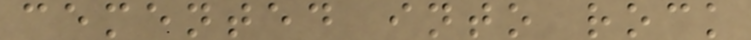cemented into rock
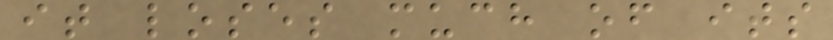it loses much of its
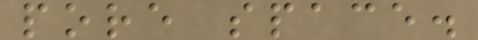pore space.
